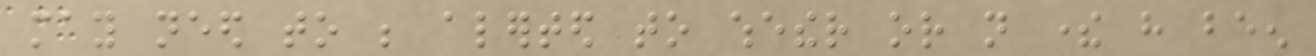may need to be alerted to whether or not there have been
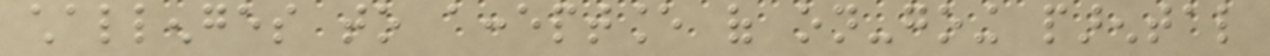challenges to acceptance of on-going parental
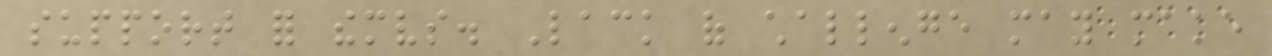support for themselves. Lack of challenge may make
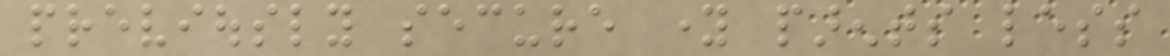previously secure young parents less
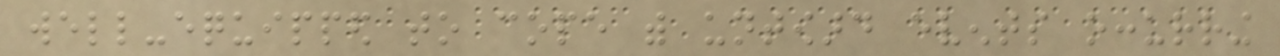well-equipped to cope with untoward events occurring
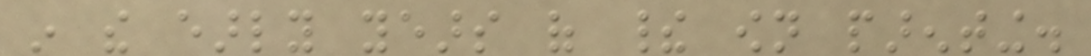in the early years of their own parenting.
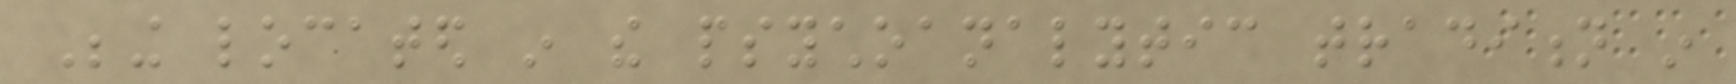Being located in the psychoanalytic tradition in
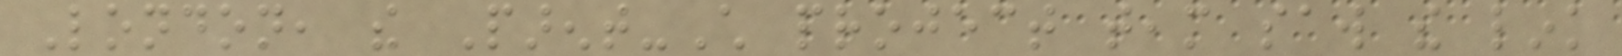London, the Parent-Child project team saw the link
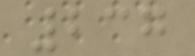237
